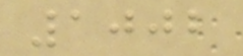1002
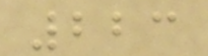223
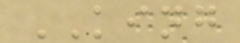KING
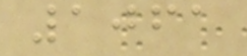1061
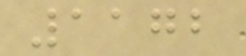1172
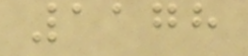1178
